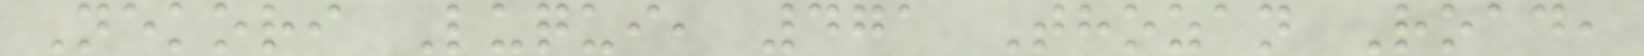Nekori Luqui, 471 Thozan Road,
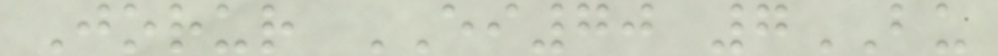Jorur EI70 7BU
